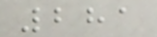281
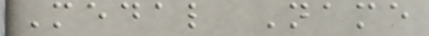Medal Name
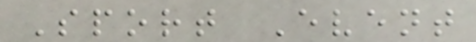Sport Event
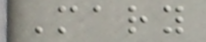Mary
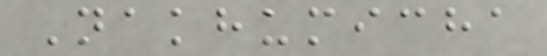Nakhumicha
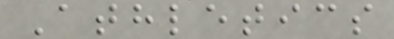Athletics
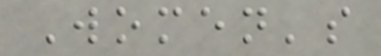Women's
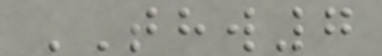THW7
